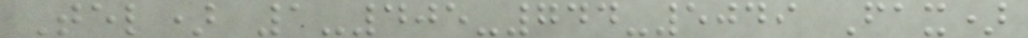Tel) 1-405-744-5049 Fax)
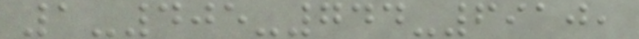1-405-744-6910,
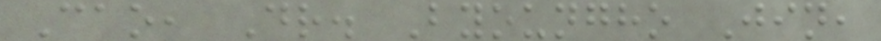Cao, Dr. Byoungho Jin,
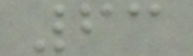63
